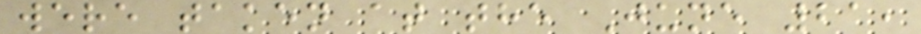were taken at the June 21,
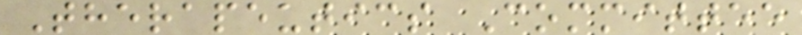Therapeutics Committee
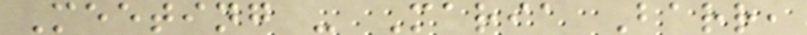Meeting - Maria Barr,
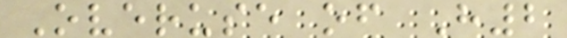Overuse of H2
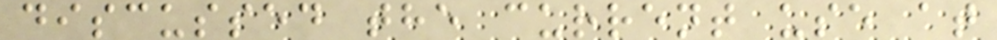discussed the current use at
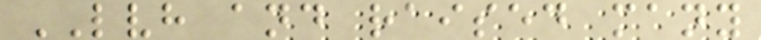LVH and raised many
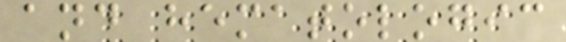and hematologic
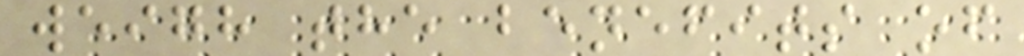weigh the benefits of
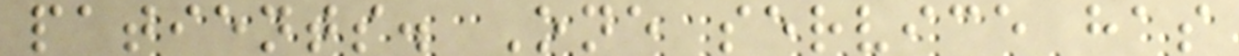patients. One service has
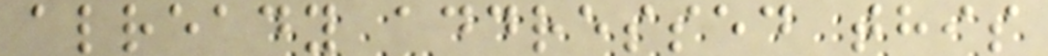already addressed this
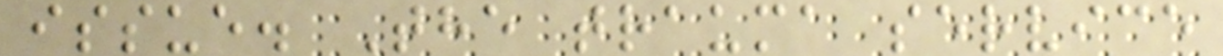issue. The trauma service
